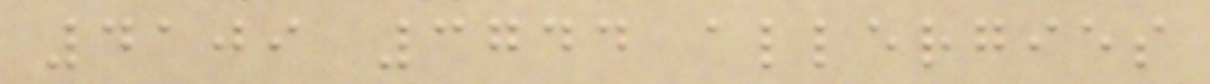4109 3744 allergies
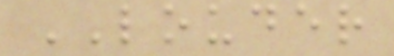LOUDER
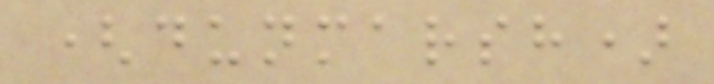(dunmarsh)
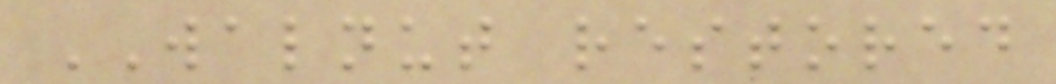WALNUT restored
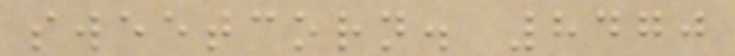sweetcorn. 8470
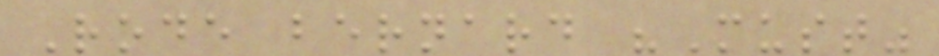Rode bernard "Must"
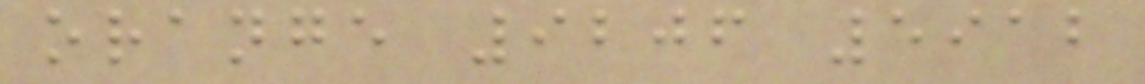orange 9206 5912
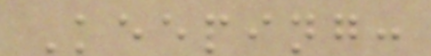Keeping:
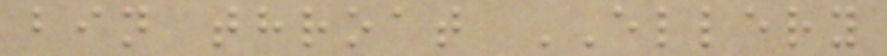bin throat ELLERY
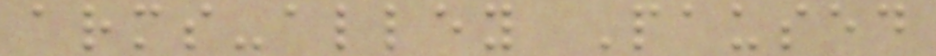arms-alley Paused
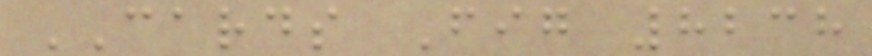CARDS Fig 8238
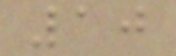10
